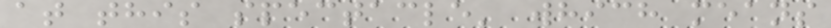at this spectacle' which means
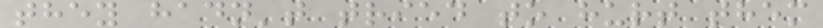they hadn't tried to hurt them
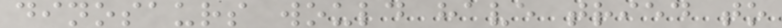dinosaurs would have tried to
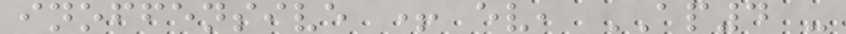inoffensive + ev, AP4 -
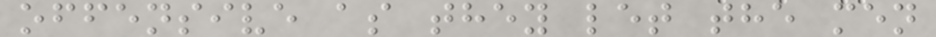offensive as they let the men
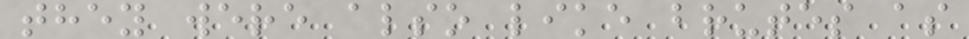they were also like brutes as
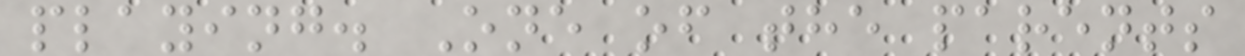playing. One of the parents
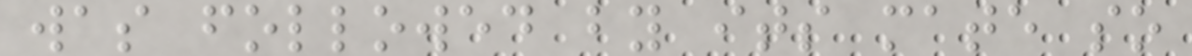was followed by its mate so
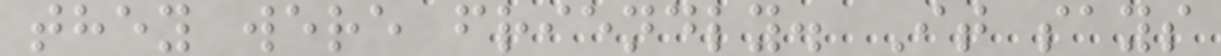they were friendly. It says
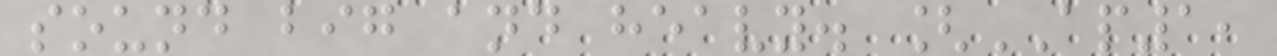sound big and heavy. [AP1,
